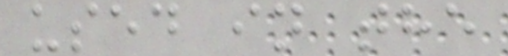used in the
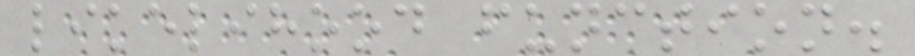likelihood function.
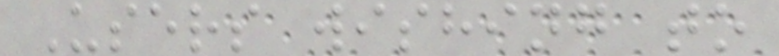Users wishing to
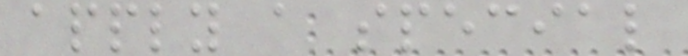apply a special
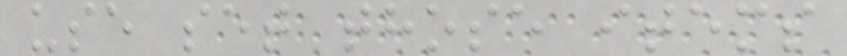use set those items
